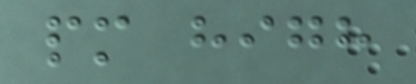pm high
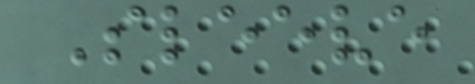Sleeve
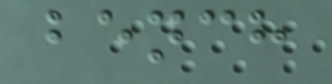bench
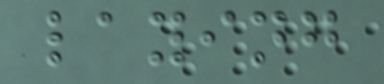laying
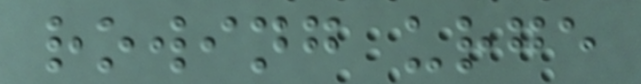rowing urge
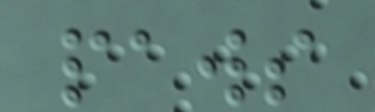paws
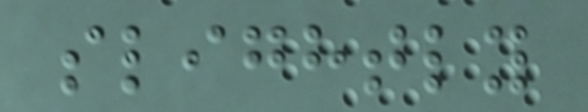slightly
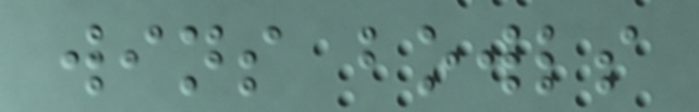wins bowls
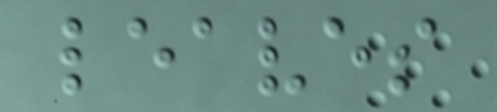leaves
